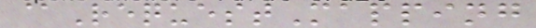@RequestMapping
